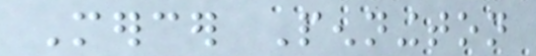Mercer Pennington
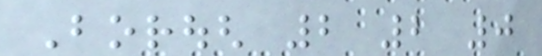Borough 2 2 0
